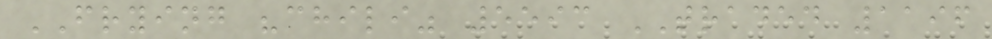FRYING "chili" 5593 TRADED 1196
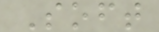Soft
